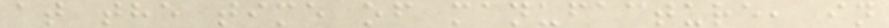at the time of manufacture, in
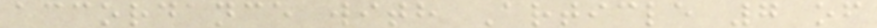accordance with Article 7 of
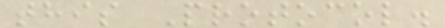this Protocol.
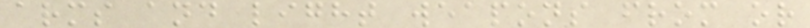arms and light weapons from or
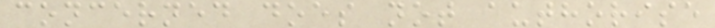concerned does not authorise
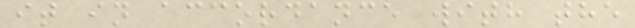it in accordance with the
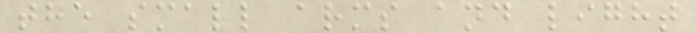the small arms and light
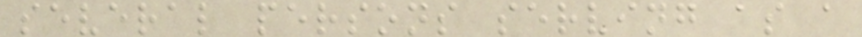several persons serving as a
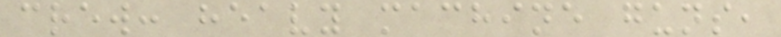crew: heavy machine guns,
